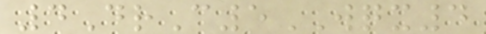4DrC5WQX4
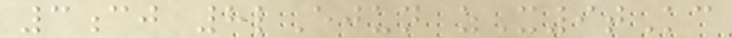3cj 8lEjun zX9tKc
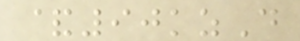&90kzD
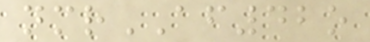nmrAF42o
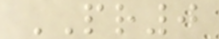PR0
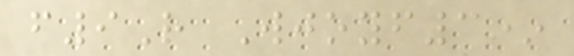f9R Wjoyf3*
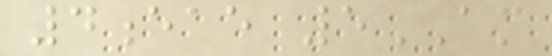4eae 5AM
